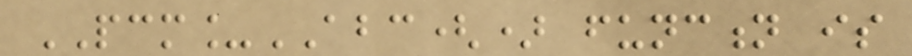PCM_ABC() function is
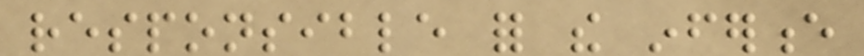responsible for the inference
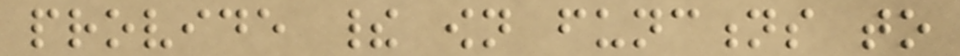provide their own functions to
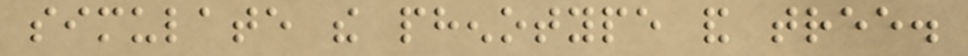simulate the phenotype and tree.
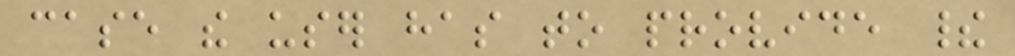case the user has to provide their
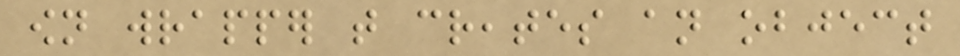own wrapper that creates an object
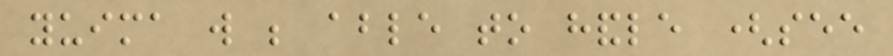yuima will be able to handle (see
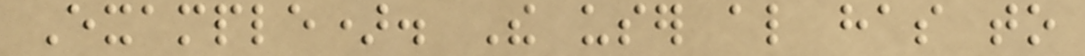Example). The user also has to
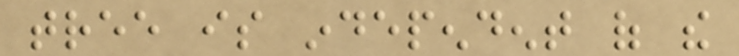tree is independent of the
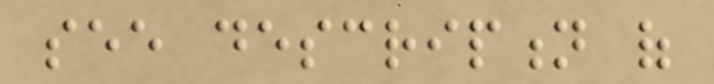see description of
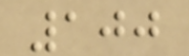100
